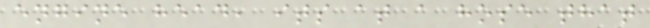engine head, its at a hose that
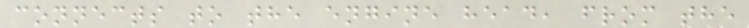connects to the engine head, from the
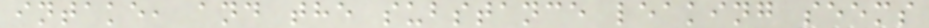intake, and the substance leaking seems
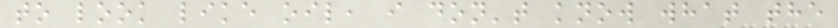to look like oil, i don't know what the
